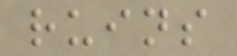ruins
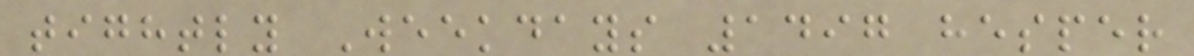tightly Weekdays 1497 hesper
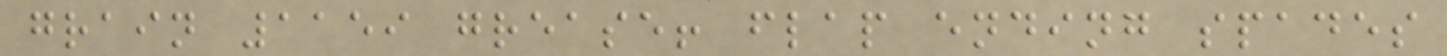grain 1159 grease! flap ending spades
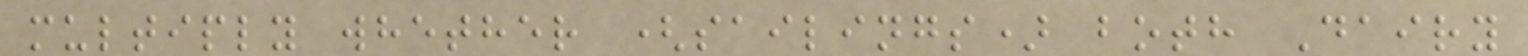multiply whether (sailings) both Dairy
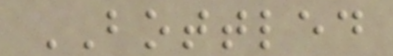BOTTLED
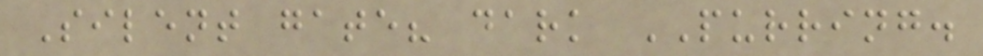Silent gate? dark PURRING.
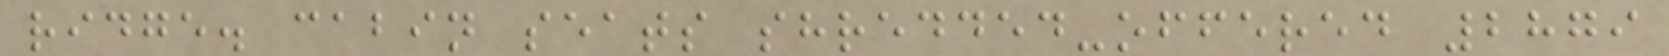ridge. cabin seats shredded-offered 2879
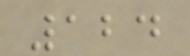124
